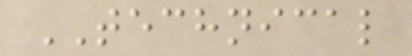TECHNICAL
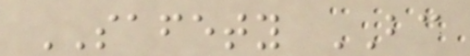SAFETY BC
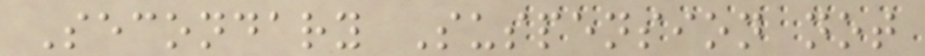Secondary Suspension not
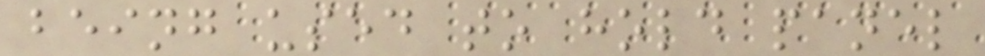being used to hold panel
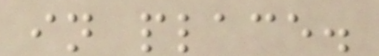in place.
